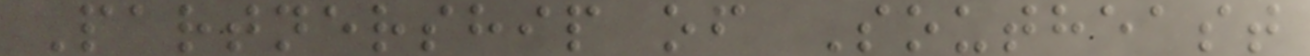Partnership of Southeast
